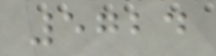5724
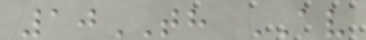10TH AV
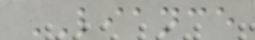LIANCE
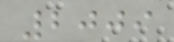2009
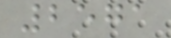2571
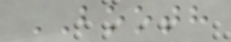BOOTH
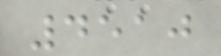4510
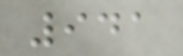941
